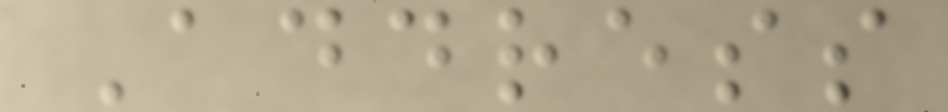Address
